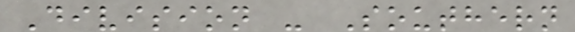Division - Southern
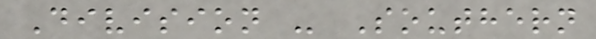Division - Southern
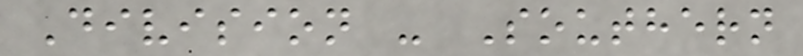Division - Southern
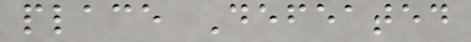place Defeated
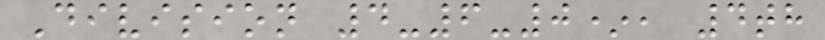Division 4-6-0*, 4th
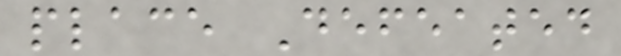place Defeated
